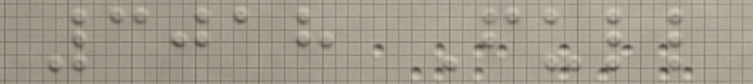3018 Full
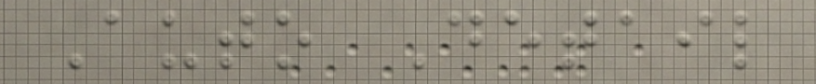Auto Detail
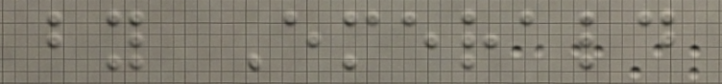by Emerald
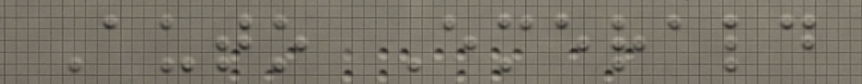Auto Emerald
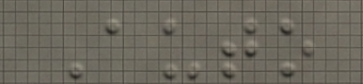Auto
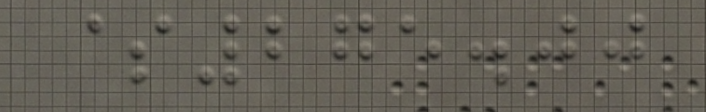$275.00
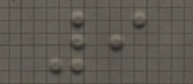9
